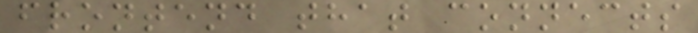frontend that connects
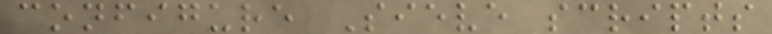configure Sieve scripts
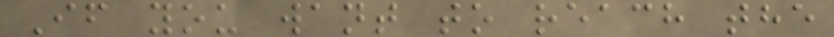If you want to reach the
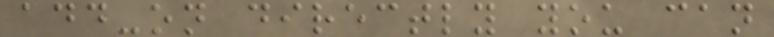add-on directly you can
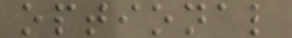optional
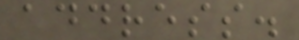address.
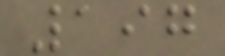197
